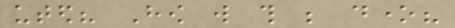uted? How will this be done?
